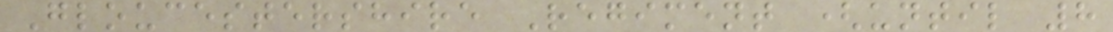Gloucestershire Regiment (until 8
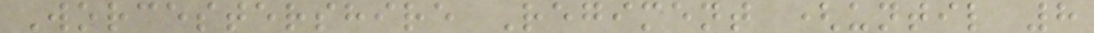Worcestershire Regiment (until 8
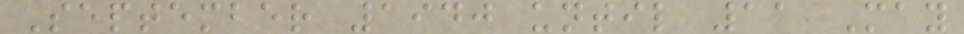September 1940 until 11 May
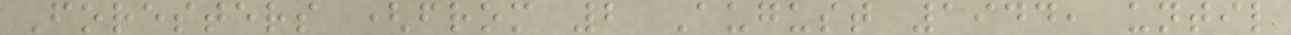Foresters (from 2 August 1944, until
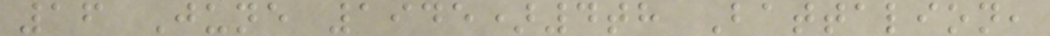16 June 1945)4th Battalion,
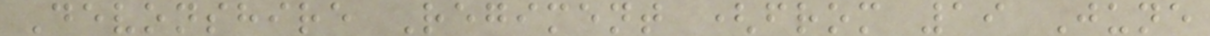Devonshire Regiment (from 19 June
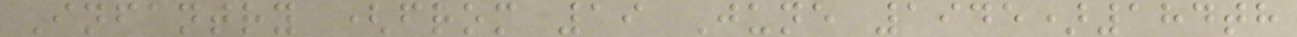Infantry (from 19 June 1945)184th
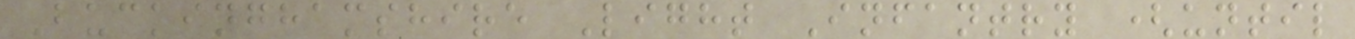Buckinghamshire Light Infantry (until
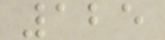125
